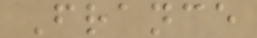France
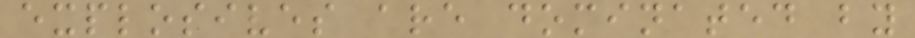explosives are dominated by
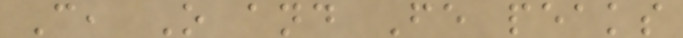C, O and Fe peaks
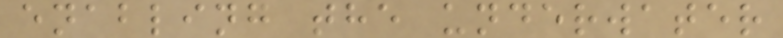enabling the underwater
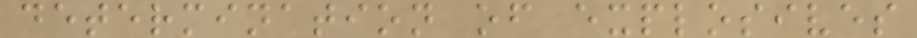determination of explosives
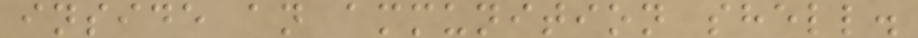inside an ammunition shell.
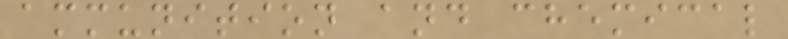ammunition and chemical
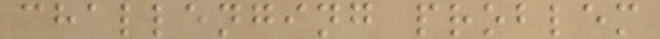challenging problem
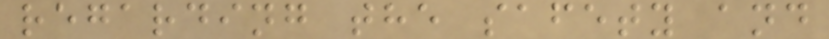regarding the safety and
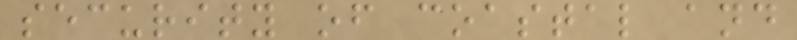security of coastal and
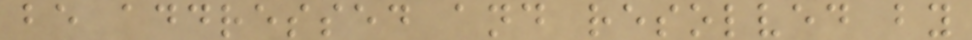be addressed and resolved by
